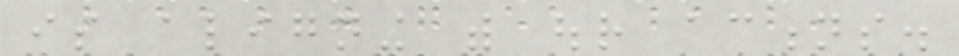is aligning with our actions.
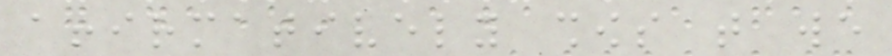affirmatively shows that we
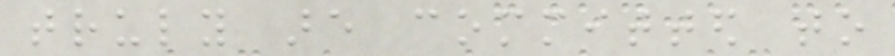truly are committed to
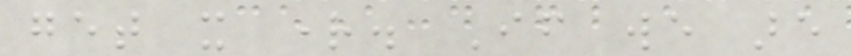get it right. If we are
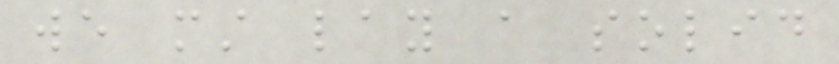we must lay a solid
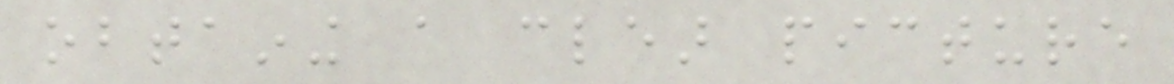obtaining a clear picture
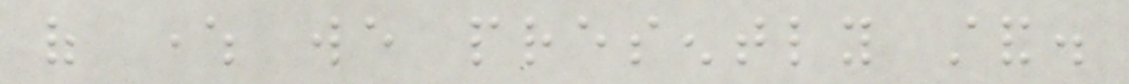of where we presently stand.
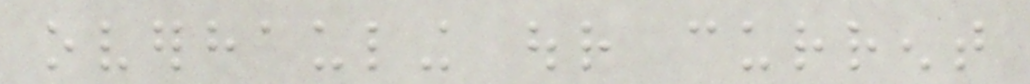overhauling our current
